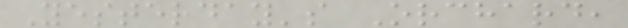Yesterday's Orchard,
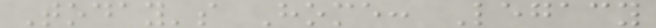Today's Home: Legacy
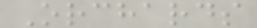Orchards
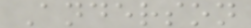Anderson
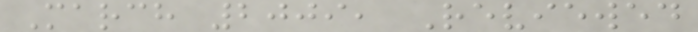March 2009, Reviewed
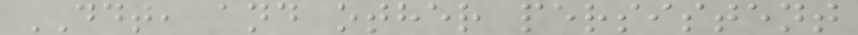DDT, and other persistent
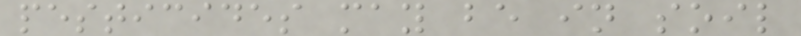pesticides may be in soil
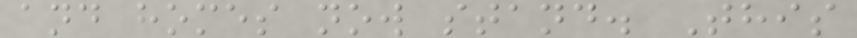and homes now stand. This
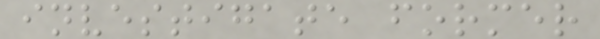investigate former
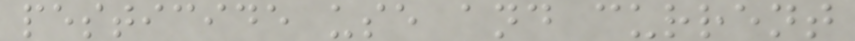pesticide use and current
